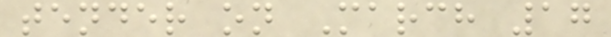tender on March 17
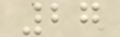27
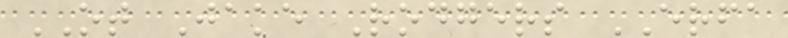OT Jake Rodgers ERFA
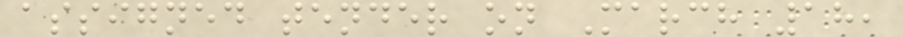assigned tender on March 18,
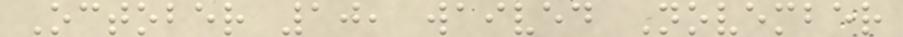October 10, waived November
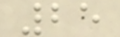25
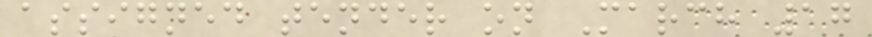assigned tender on March 17
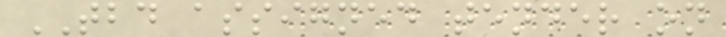TBD assigned tender on
